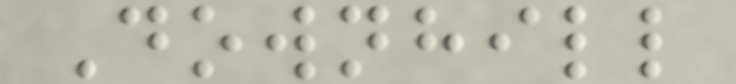Downhill
